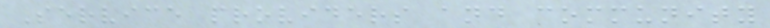Service providers and community
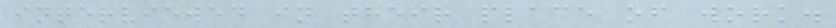interviewed in their place of work.
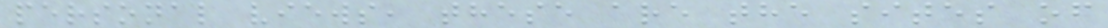personal views, these are the sites of
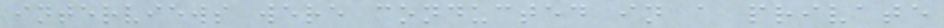interviews were conducted in a private
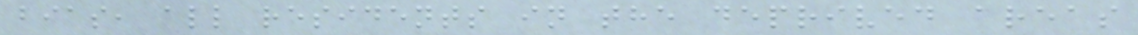bias, all residents in the deprived areas
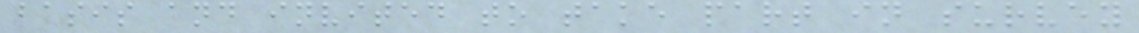basis and invited to take part in survey
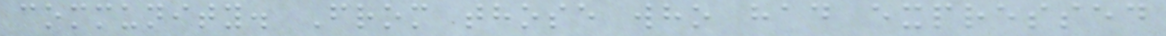community. From those who had expressed
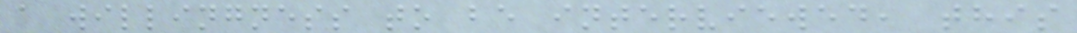a willingness to be interviewed, this
